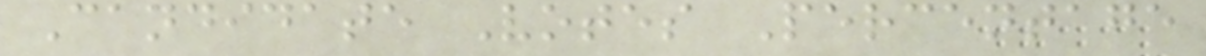Candidate Votes Percentage
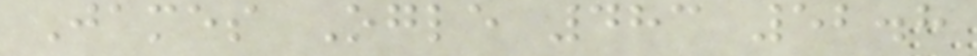James Ogle 483 52.8
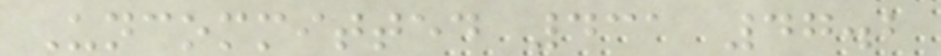Uncommitted 431 47.2
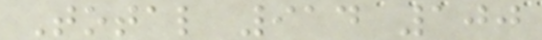Total 914 100
